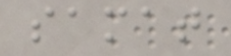samat
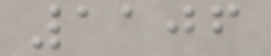1106
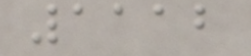1112
